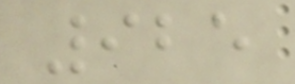925
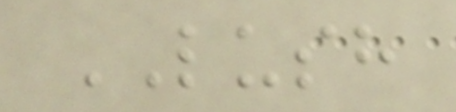LUSH
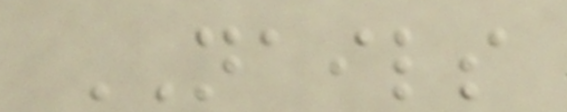NAILS
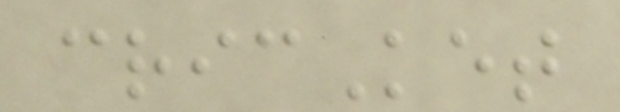cricKet
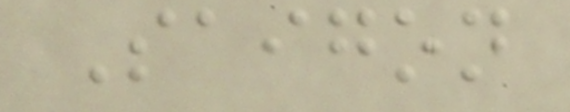Saigon
